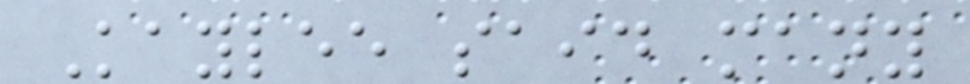Kaylee said many
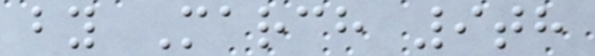by March 9th
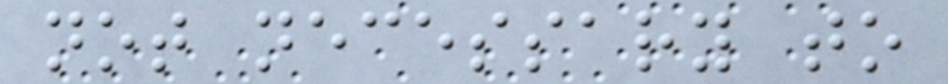not necessary to
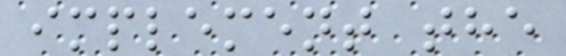implement the
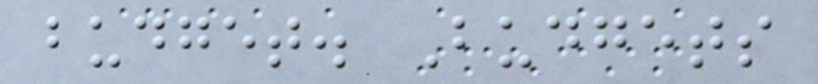budget. Budgets
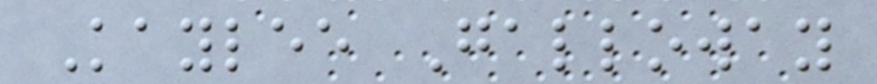Kaylee Galloway
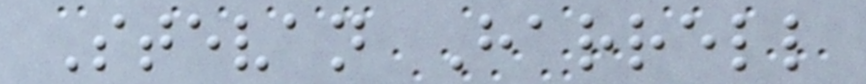Stevan Harrell
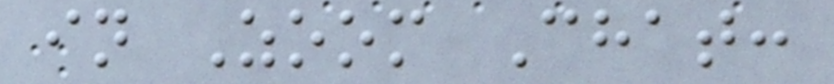in Zoom Chat:
